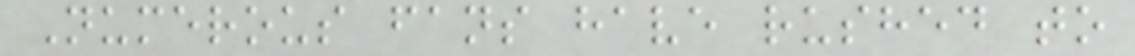Numerous fans have rushed to
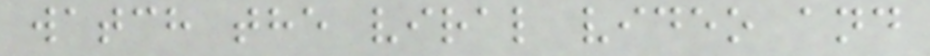watch the viral video and
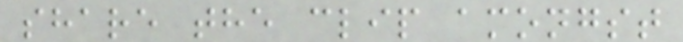share the clip amongst
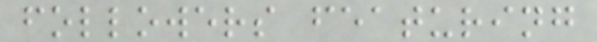followers featuring
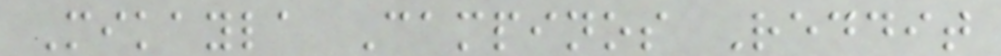Mikayla Campinos Reddit
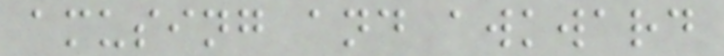amusing and awkward
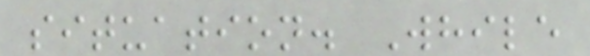situation. While
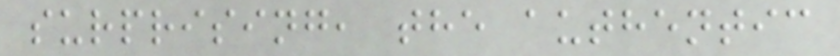surprising, the authentic
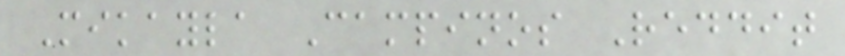Mikayla Campinos Reddit
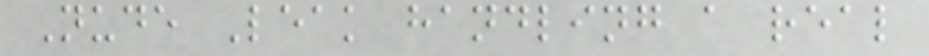Nude Leak handling a real
